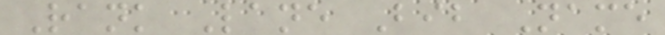Rank Lane Bib Name
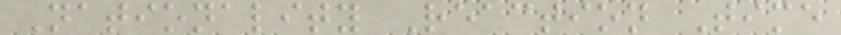Nationality Reaction Time
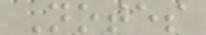Notes
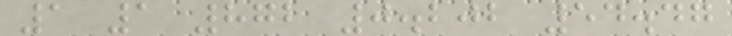1 1 872 0.202 54.47
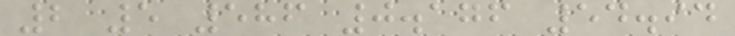2 5 586 0.176 54.94
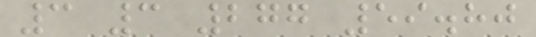3 3 277 59.80
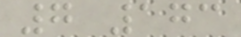7 173
